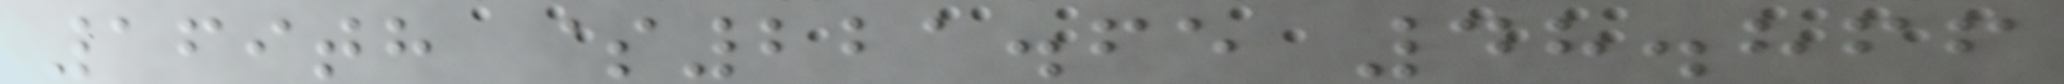169th $221.65 48.866
